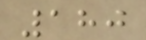180
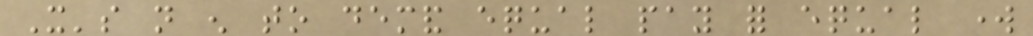It's not enough to demand equal pay for equal work
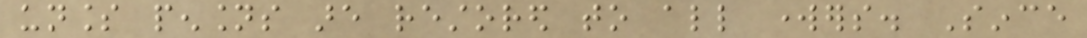unless pensions are restored to all workers. Since
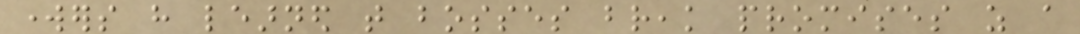workers have learned that bosses break promises as a
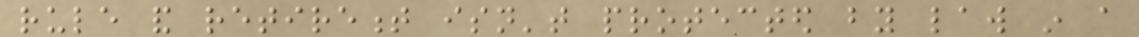rule and retirement isn't protected by law in a
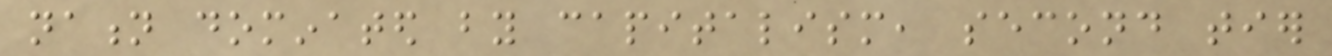nation dominated by capitalism, second tier
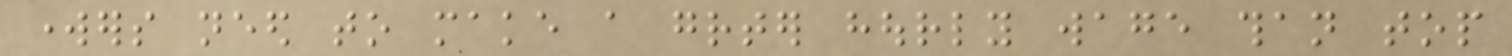workers need to make a greater hourly wage than top
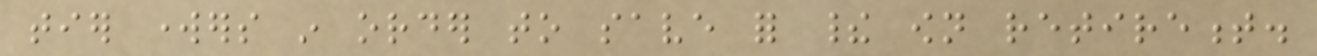tier workers in order to save for their own retirement.
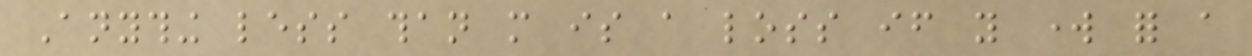Anything less than more is a loss if you work for a
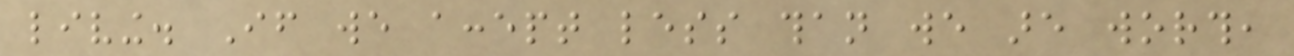living. If we accept less than we are worth,
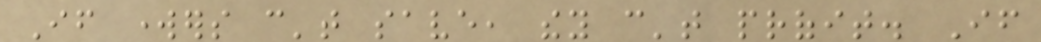If workers can't save, they can't profit. If
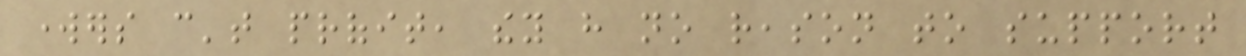workers can't profit, they have no reason to support
